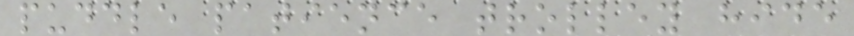puddle patience trolley hide
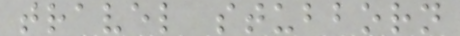travel stubborn
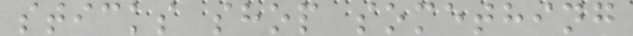sticks shop something
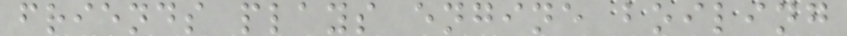friends plays engine boiling
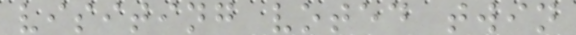visiting voted twin
